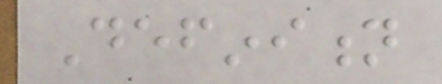Definition
